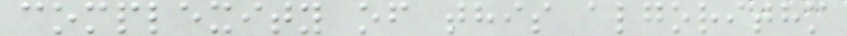complexity of this algorithm
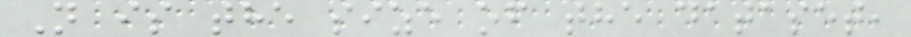N is the size of the dataset,
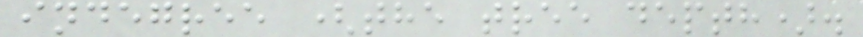indegree (the tree depth).
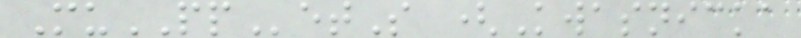MuPPetS (Kwasnicka
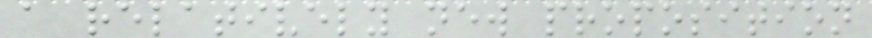a relatively new proposition
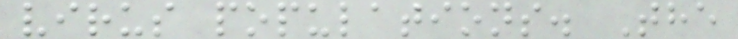virus populations. The
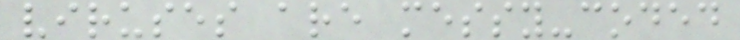viruses are messy-coded
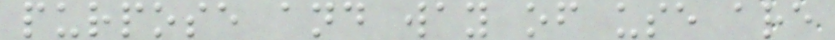purpose and way of use are
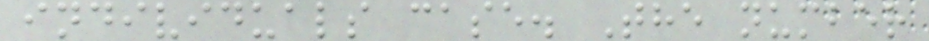individuals case. The number
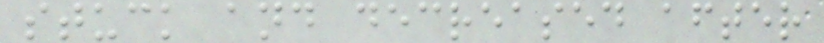stuck and decreased after
